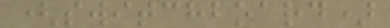(switchboard)
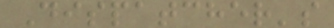Dispatcher's
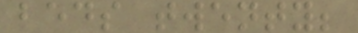beds twenty;
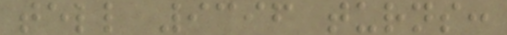tell 9396 turns:
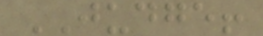JUDGE!
